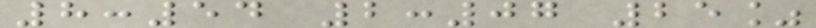8:54 2:07 25%
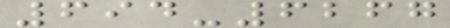694-6267
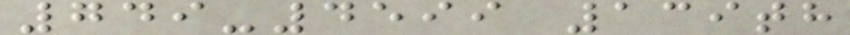749-4599 139th
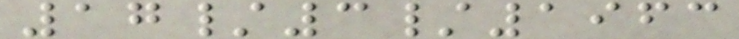17/3/1963
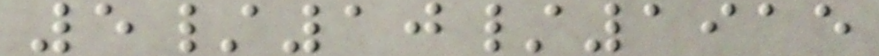5/10/1915
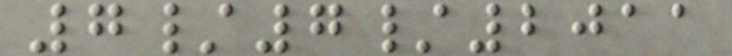7/7/2011
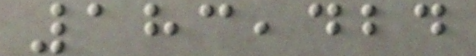183,424
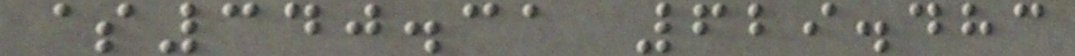$340.31 629.483
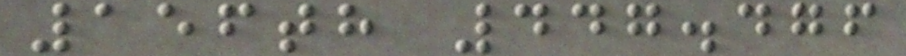156th 447.476
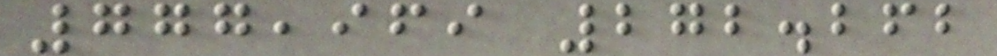777,969 272.262
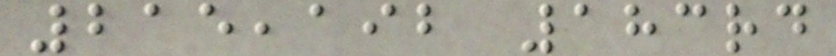215,192 183rd
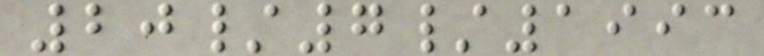20/7/1993
